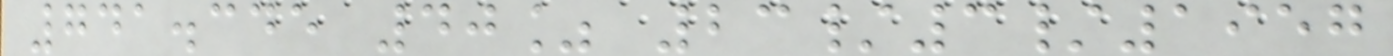741.345 40% 23/3/1957
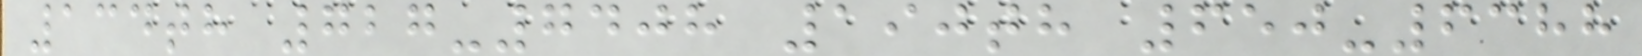134th 727-7408 190th 650-6388
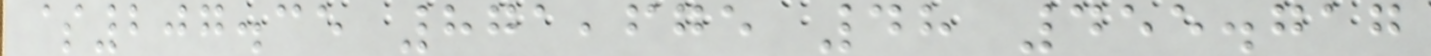$207.35 871,675 48 455.717
